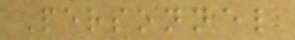Personnel
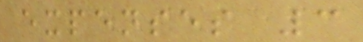expenses 3
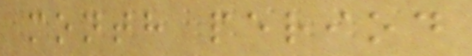month period
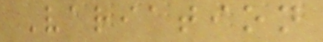Variation
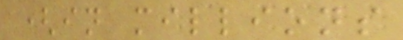(in millions
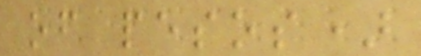of pesos)
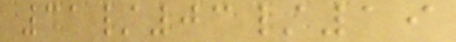31/03/19
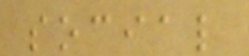social
